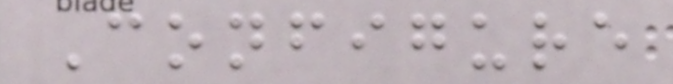Configure
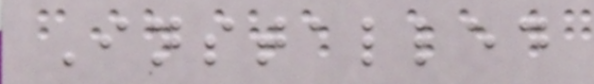Installed
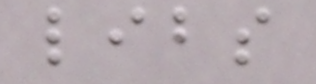libs
